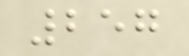257
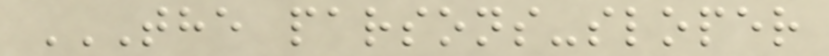THE PARSONS-SLOPER
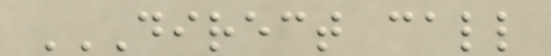DIRECT CALL
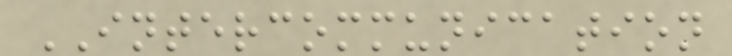INTERCOMMUNICATION
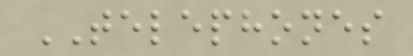TELEPHONES
